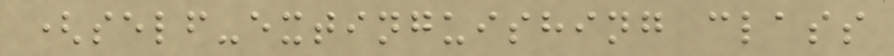(self-extinguishing class
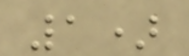1)
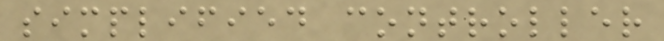simplified controller
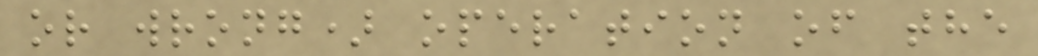or wrong) operation of the
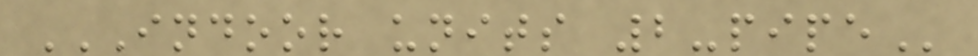INDOOR UNITS 2-PIPE
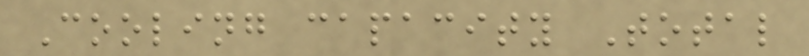Cooling capacity Total
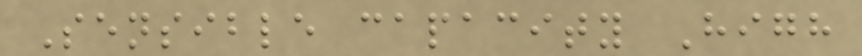Sensible capacity High
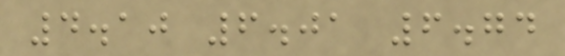4.10 6.01 6.74
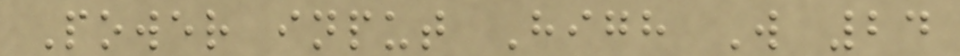Power input High W 24
